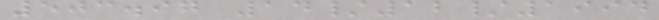503.97 14/12/1994
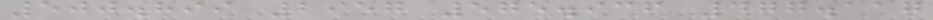500.899 2957 575.936 477.117
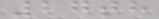27th
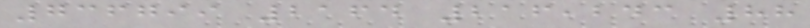736799 2164 216,243 88
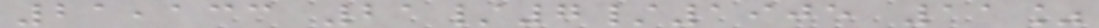21,133 21/7/1905 11%
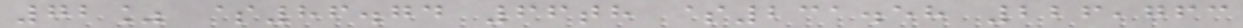72% $86.74 66th $231.58 226,763
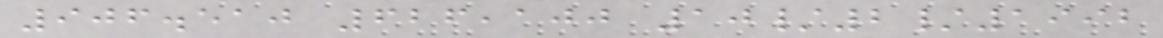906.510 626,100 10/2/1992
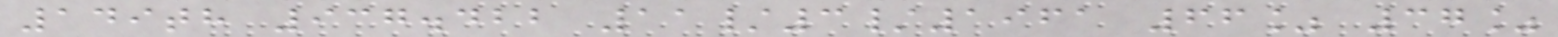149th 937.422 11/3/1961 66% 37%
